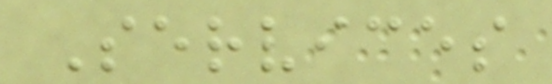Services
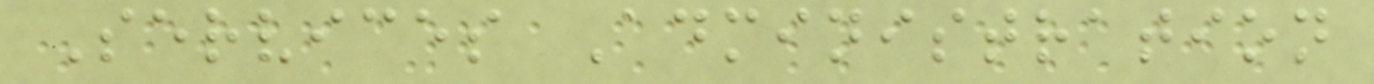Services Administration
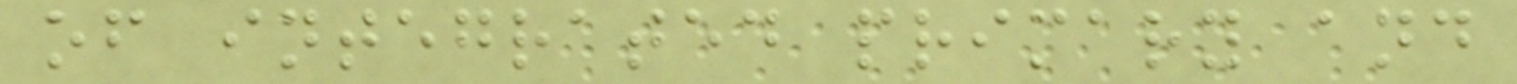of integrated primary and
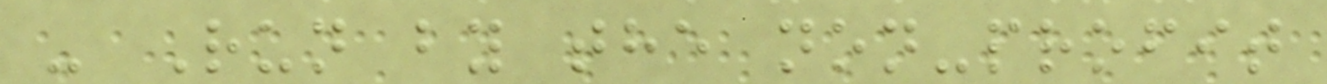- Run by the non-profit
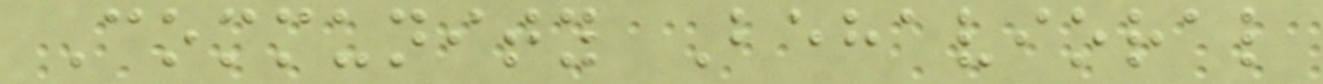Community Behavioral
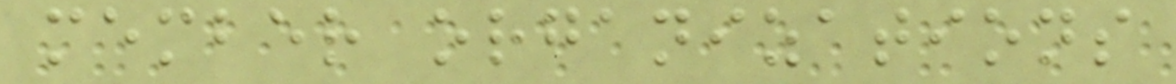member organizations
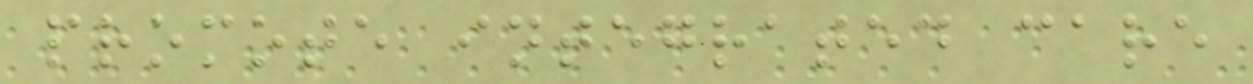promote integrated care
